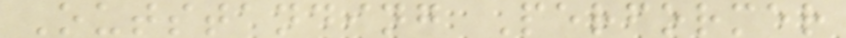Outstanding Performer
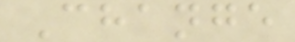Change
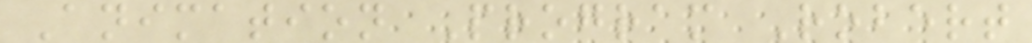Animation Program Robert
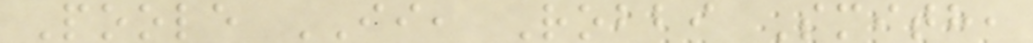Poole II, Robbi Smith,
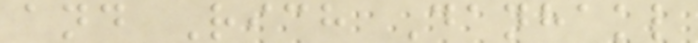and Rich Danhakl
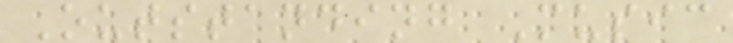Outstanding Music
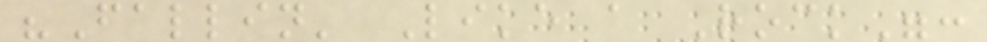"Fallin' Like a Rock":
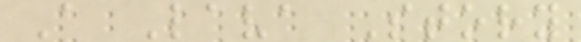A Lava Story
